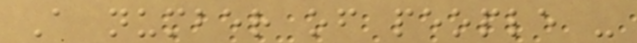A number of people -
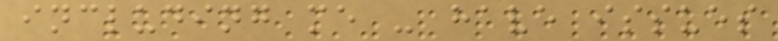including me - have issues
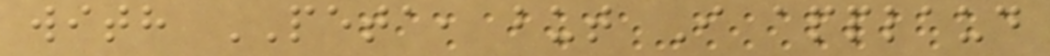with PETA, but I applaud
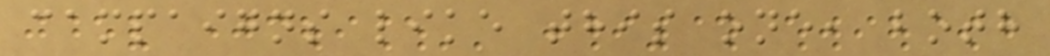campaigns like this one, both
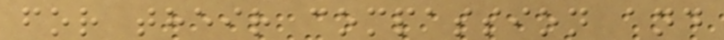for their compassion and
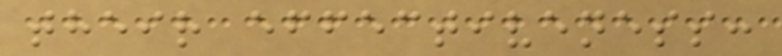their effectiveness:
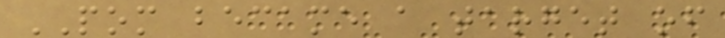POM became a target of
